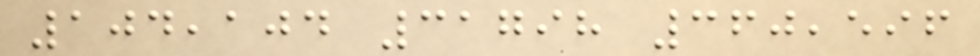104,104 31798 360,596
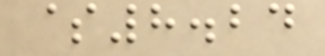$8.24
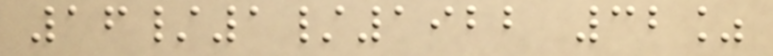16/1/1922 32%
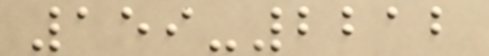159-2212
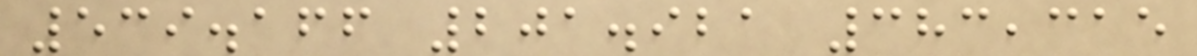539.166 201.921 383,315
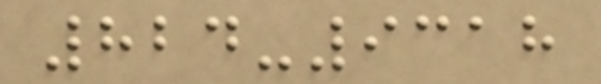824-9318
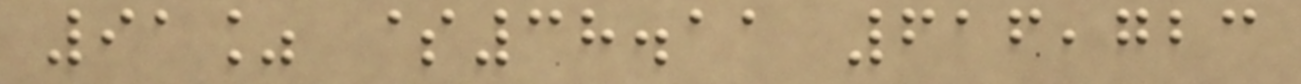91% $38.11 616,723
